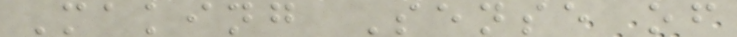Making Sense of
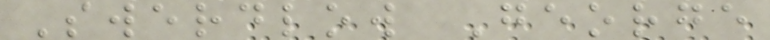Swerdlow George
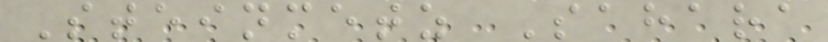Steinmetz Sahara
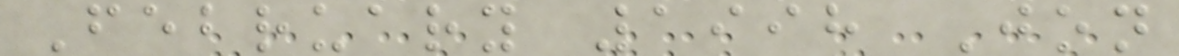February 1998 Jon
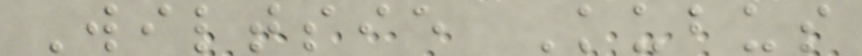Wiltsie Kubus
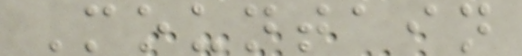Mountain
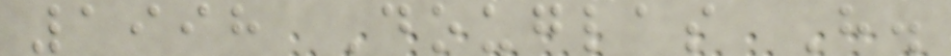1998 Douglas H.
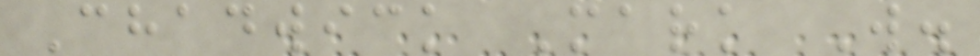Chadwick Mark W.
